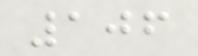106
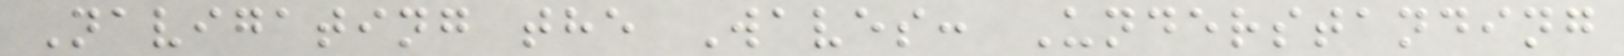Navigating the Waves: Understanding
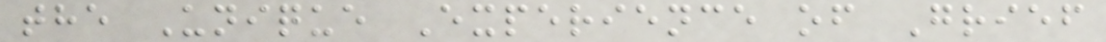the Unique Experience of Grief
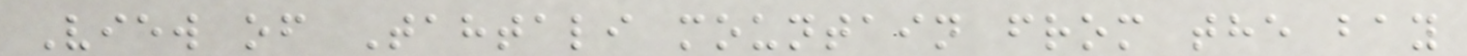View of Tahtali mountain from the bay
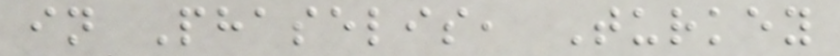in Phaselis, Turkey
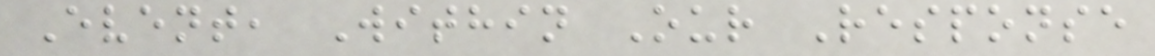Event, Within Our Response
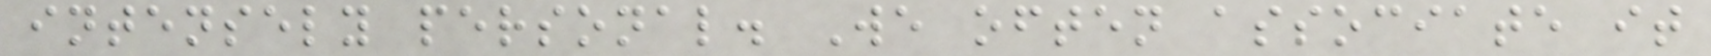intensely personal. We often associate it
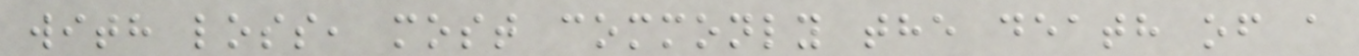with loss, most commonly the death of a
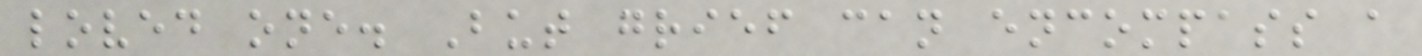loved one. But grief can encompass a
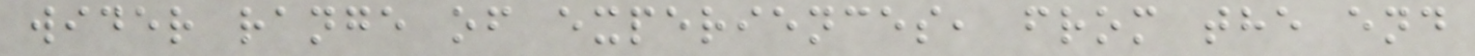wider range of experiences, from the end
